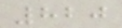820
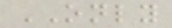ONLY
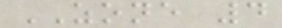ZONE 4
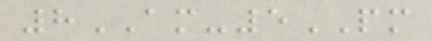8AM-5PM
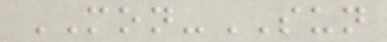MON-SUN
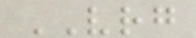VRG
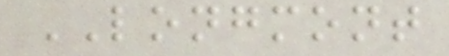LONGMONT
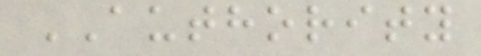AUTHORITY
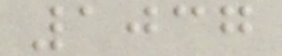1037
